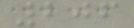206
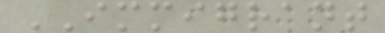IMMIGRANT
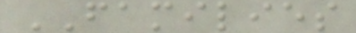FAMILIES
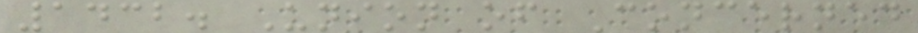1432. Union of Concerned
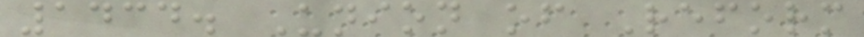1434. Union of Reform
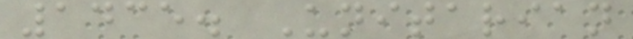1435. Unitarian
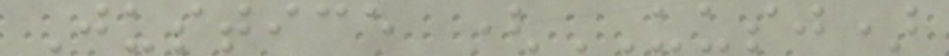Justice (UUSJ)
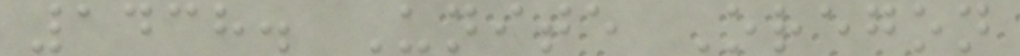1438. Unite Oregon
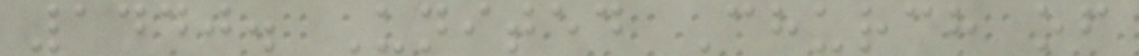1440. United Church of
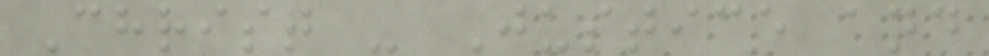Christ - Justice and
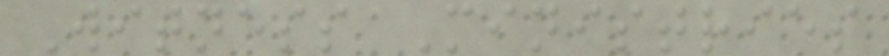Witness Ministries
